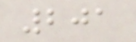201
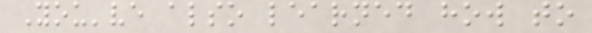You've also learned how to
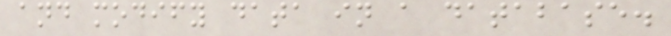and modify data in a database.
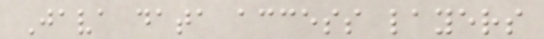Java data access layers
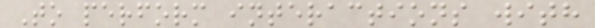To perform interactions with
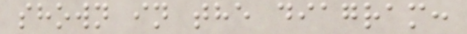shown in the diagram:
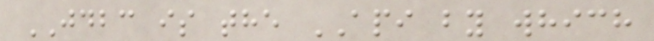JDBC is the API by which
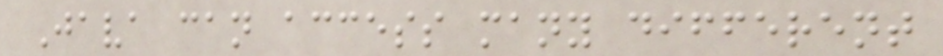Java can access many different
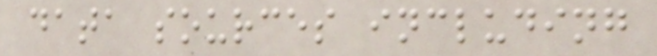data sources including
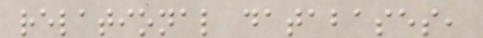relational databases,
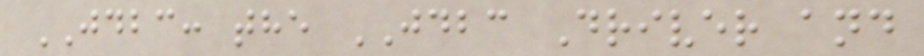JDBC: the JDBC Driver and
